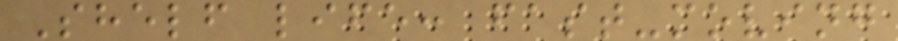Shelf life: fast-moving
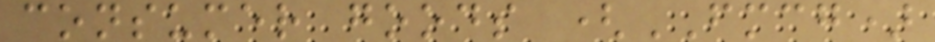consumer goods (FMCG)
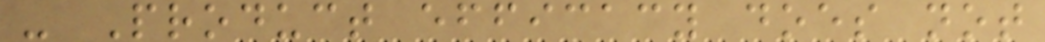- Product efficacy does not
